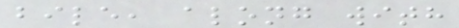bile, along with
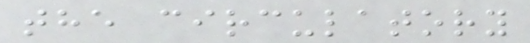the circulatory
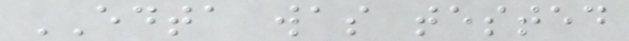EDTA was tested
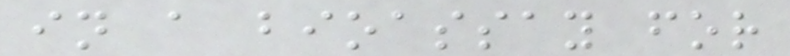in a bioassay for
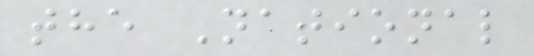the National
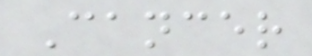Cancer
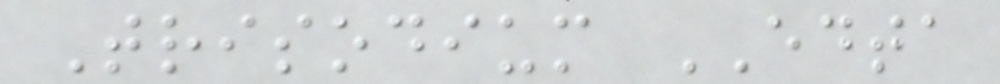Trisodium EDTA
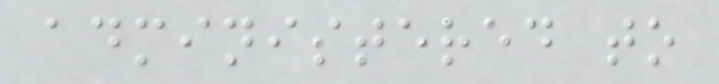administered to
